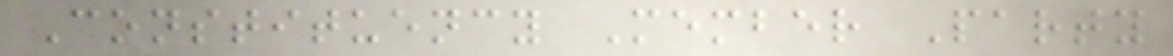Constituency Member Party
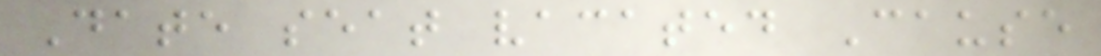Date seat vacated Cause
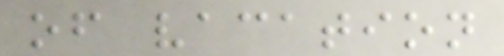of vacation
